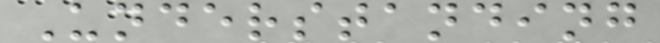Understanding
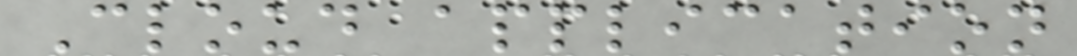Cloud application
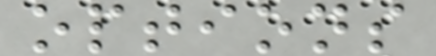options
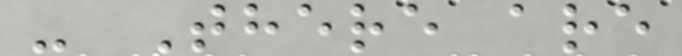- There are
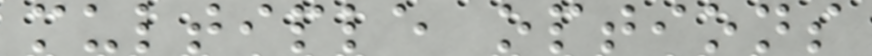multiple options
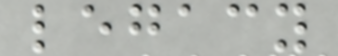legacy
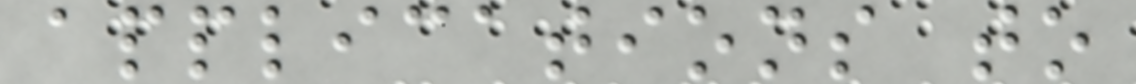applications to
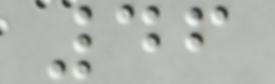46
